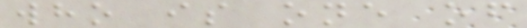who is one of
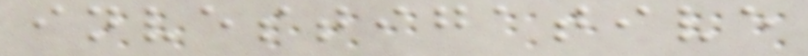investigative
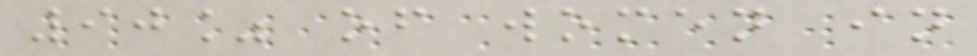90% of women in
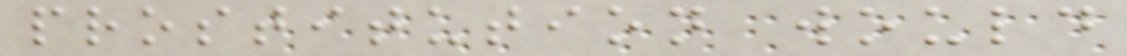prostitution would
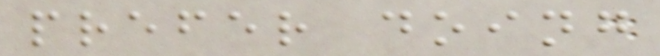prefer doing
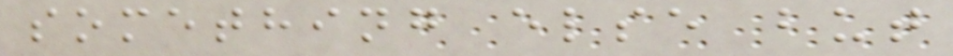something else but
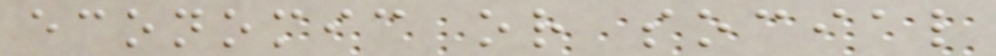economic or social
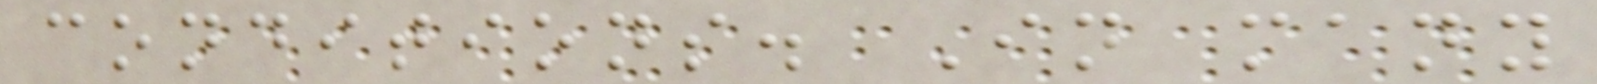conditions. In many
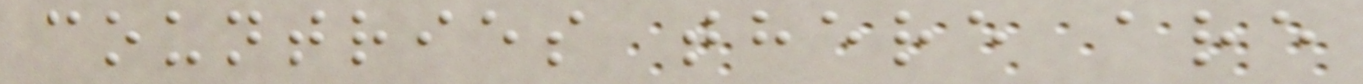countries there are
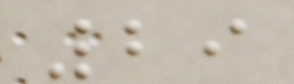29
